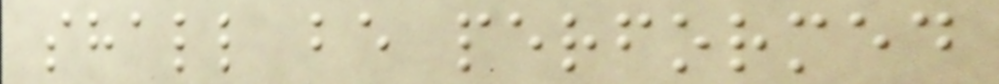shall be performed
